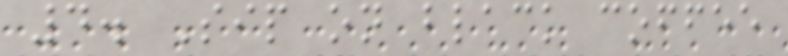4. Sip on black coffee
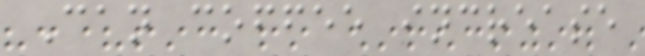Can coffee increase
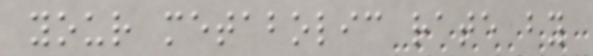your metabolic rate by
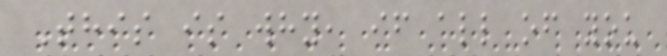This is why, if all of you
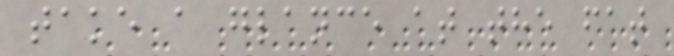take a glance at the fat
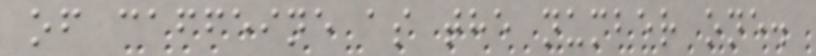of caffeine as the number one.
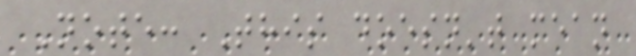Note: This doesn't mean
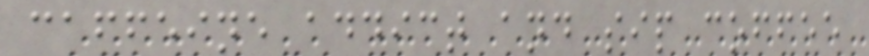caffeine addict and sip coffee
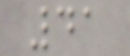41
